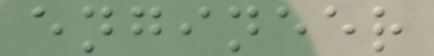engineer
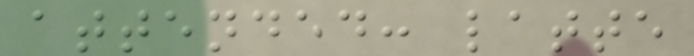attended: latte
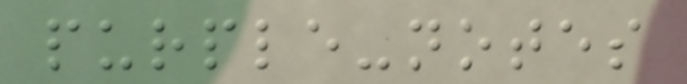purple-notes
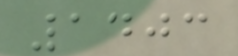1403
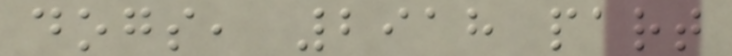dogs, 2918 part
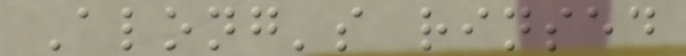Along's rinsed
